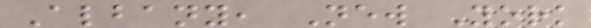Albany, New York
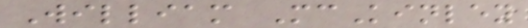William McKinley
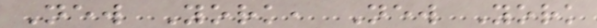New York, New York
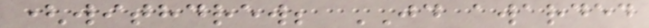(withdrew; JD awarded
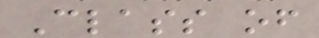Class of
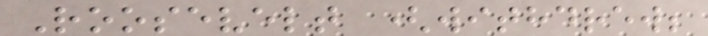Roosevelt (withdrew;
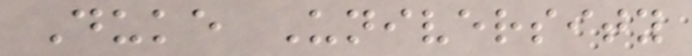Duke University
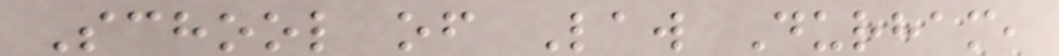School of Law Durham,
